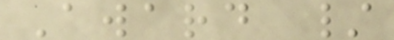Award /
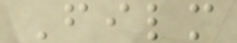Film
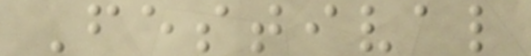Festival
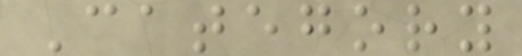Category
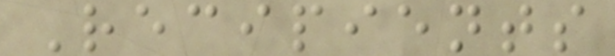Recipients
